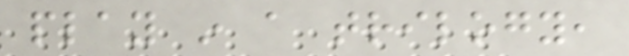play in a trilogy,
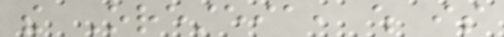the Oresteia, which is
